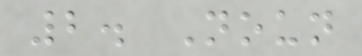2. Noun
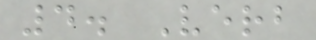4. Verb
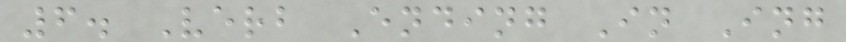6. Verb Ending In Ing
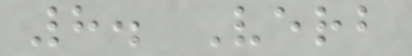8. Verb
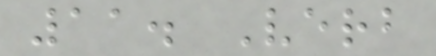11. Verb
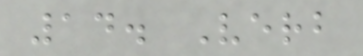14. Verb
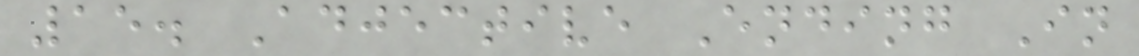15. Adjective Ending In
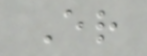Er
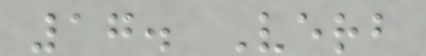17. Verb
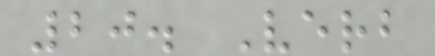20. Verb
